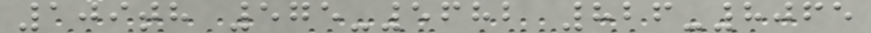109th 575-5682 826-8065
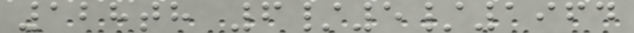128th 6/5/1964
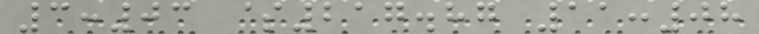3:03 $217.87 11:08
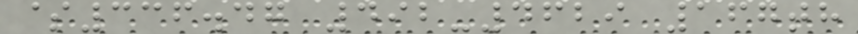$336.47 492-4629 167th
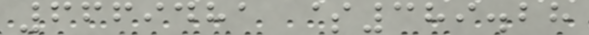6669481 $389.28
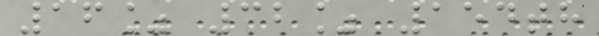16% 32% 154th
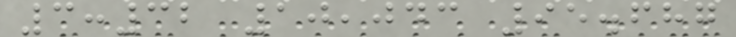3:32 10,043 95.687
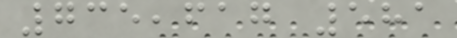735,617 581
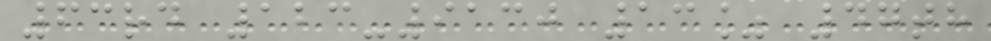63rd 123-9130 13% 47th
